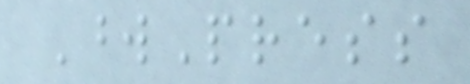WordPress
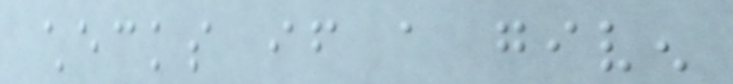checks if a given
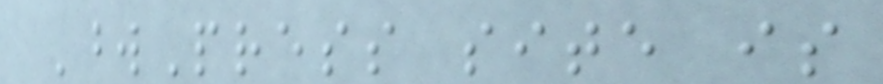WordPress site is
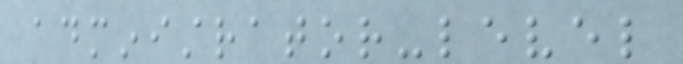administrator-level
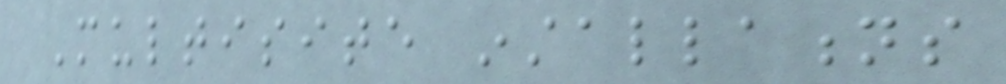Multisite installations
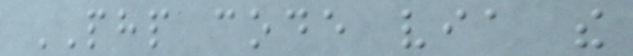PHP code via the
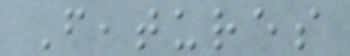Features
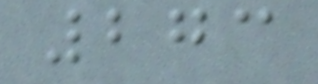273
